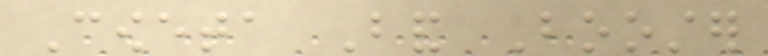Coweta Band Booster
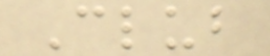Club
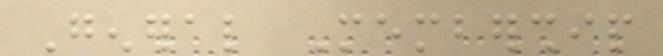General Membership
